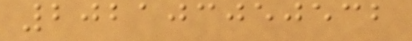202103050532
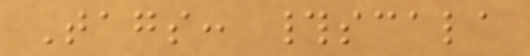Tags: #scala
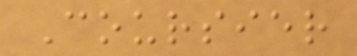Coursier
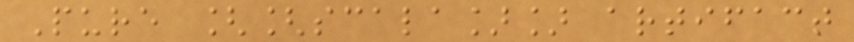Pure [[scala]] artifact
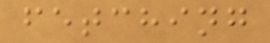fetching
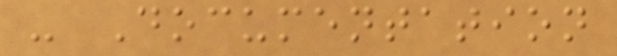- Documentation
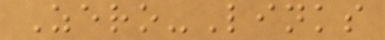Zero-Links
